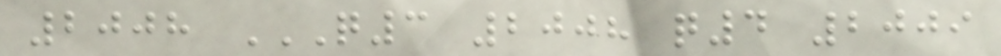2008 Q3 2008 Q4 2009
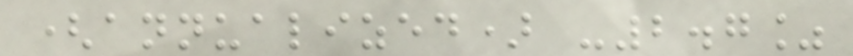(annualized) -2.7%
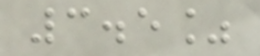3.5%
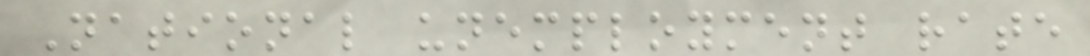National unemployment rate
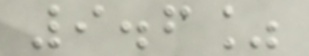9.6%
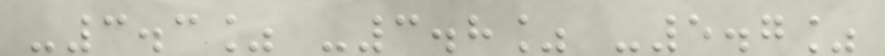-3.3% -3.8% -5.7%
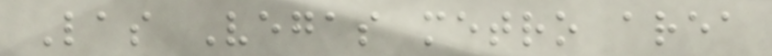Las Vegas metro area
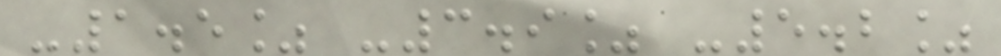-1.5% -3.9% -5.2%
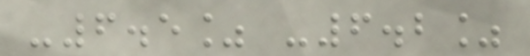-6.5% -6.2%
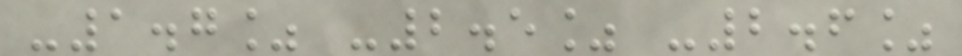-1.7% -2.5% -2.6%
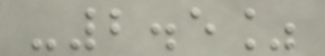-2.5%
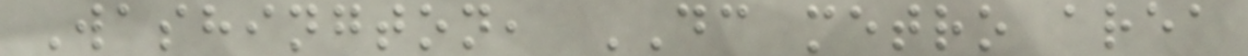Washington, DC metro area
